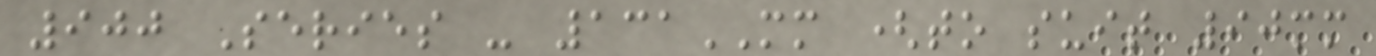900 Series - 131MM (to suit 90mm
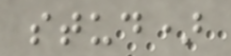stud)
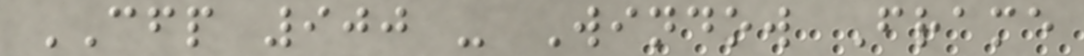CFP 900 - Window Frame
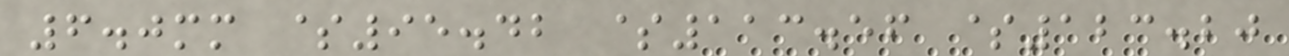6.0mm $95.42 $113.56 $123.20
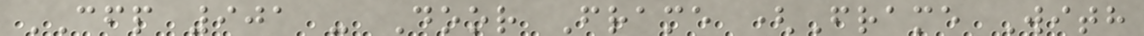CFP 901 - Door Frame (Frame With
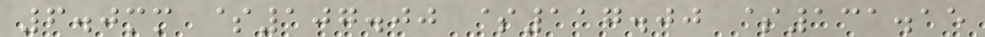6.0mm $107.00 $117.00 $131.15
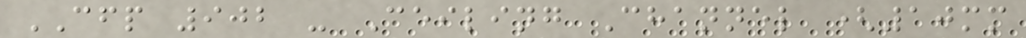CFP 902 - Ceiling Channel (10mm
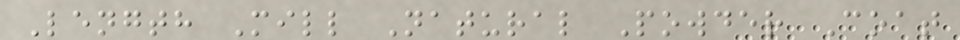Length Mill Natural Powder Coat
